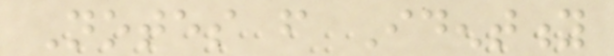Notes from Identity
